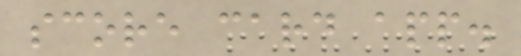score card app.
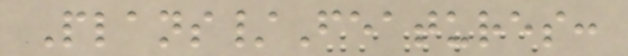Plans/Features:
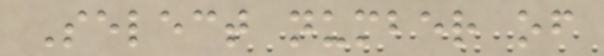Select number of
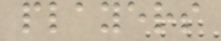players
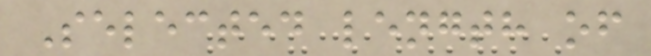Selected length of
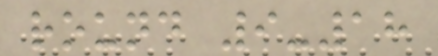round 9-18
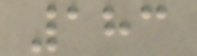183
